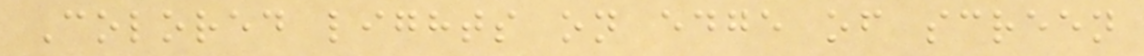Colored lights on edge of screen
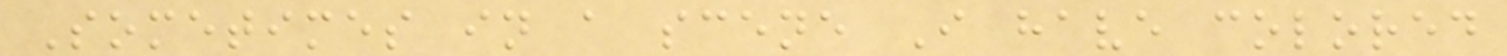Sometimes in a scene I have colored
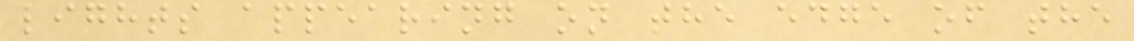lights appearing on the edge of the
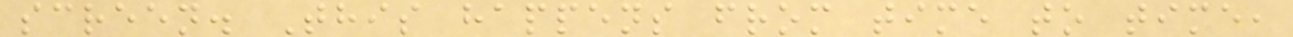screen. This happens from time to time,
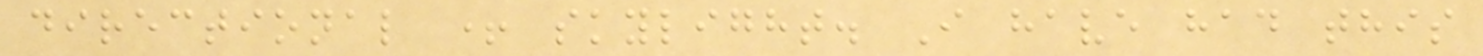directional + skylight. I have had this
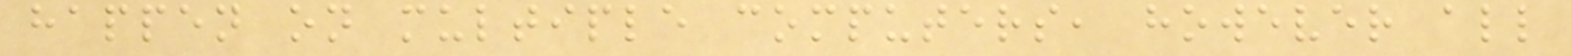happen on multiple computers, however all
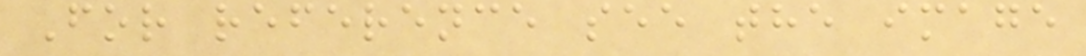For reference see the image
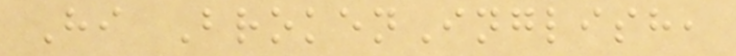Hi BrokenInglish,
